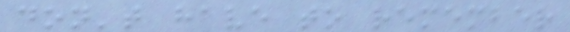don't have to remember
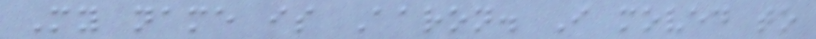My name is Aaron. I moved to
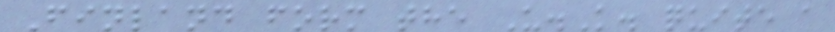Finland form the U.K. quite a
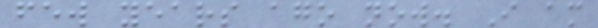few years ago now. I am
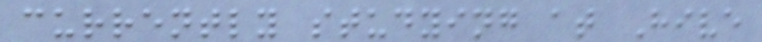currently studying at Hive
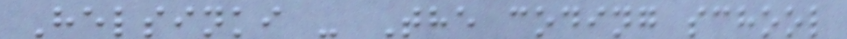Helsinki - The coding school
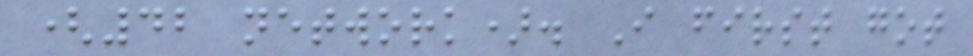(42 network). I first got
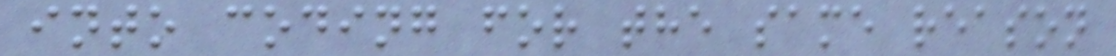into coding for the same reason
